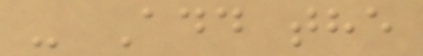- Add the
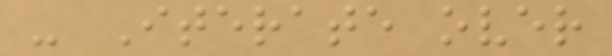- Iterate over
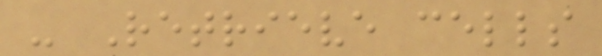- Retrieve cells
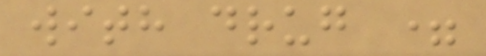with drug =
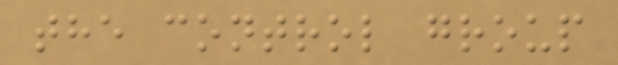the control group
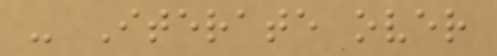- Iterate over
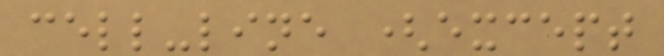cell-line (except
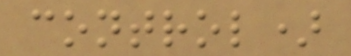control)
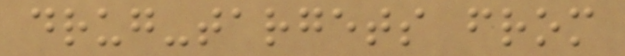drug-targets from
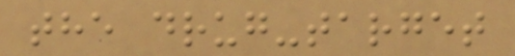the drug-target
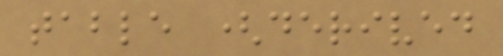table (derived
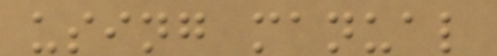using manual
